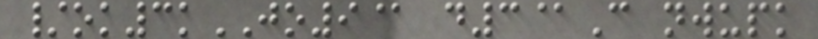/ok3kJO9@ d3@C nwupk
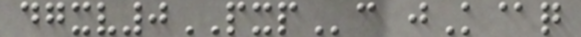dgxv0PXPc jK@q
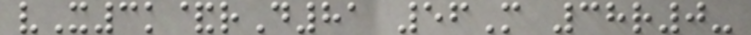vX3k&rD81 56M 38r0-
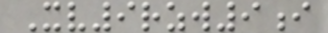Xv9rzw9i
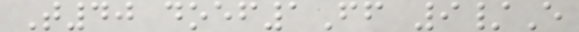T40 doef1Ff 9/E
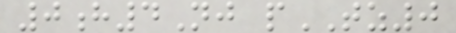0h4Nj pTZ0
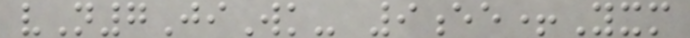vN7JiWk- 9ee+Yxm
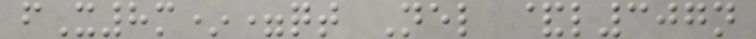fX8m*=qt Nel &l307n
